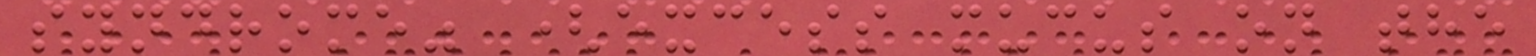syndrome" (excess mucus on the
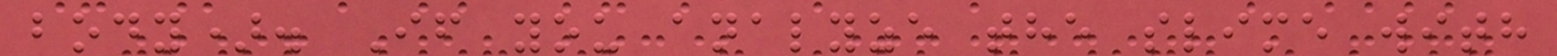body). If you analyze the slime with
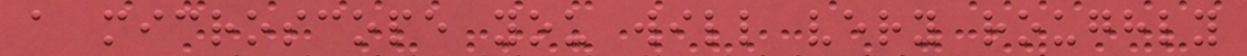a microscope you will very roughly
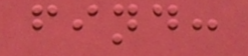find:
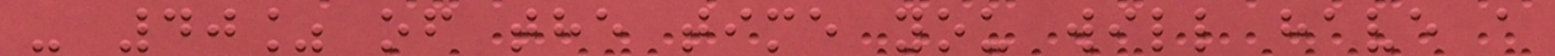- 40% of the time you will have a
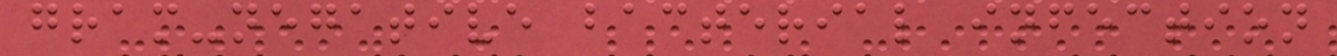gram-negative bacterial infection
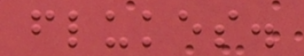flukes.
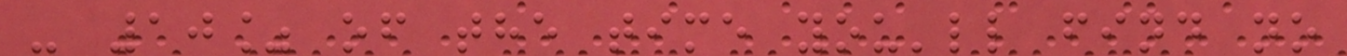- 10% of the time you'll find no
